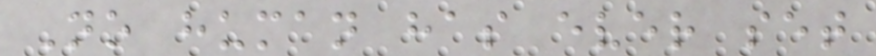No human has ever set
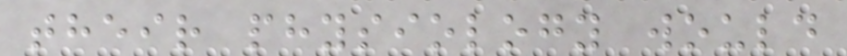their physiology would
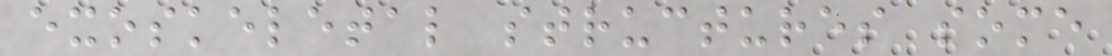exoskeletal structures some
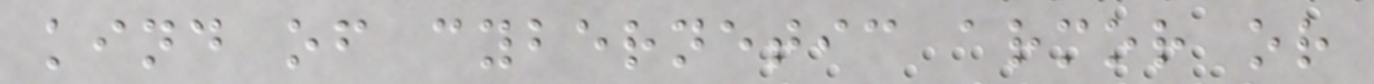kind of cybernetic armor or
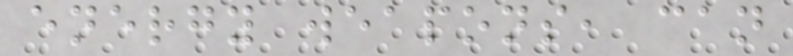energy weapons, can
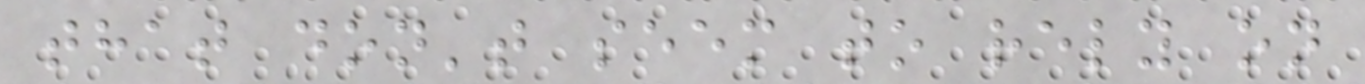that don't seem to rely on
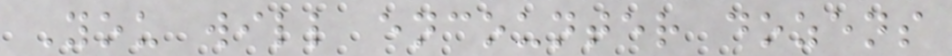You will encounter dozens
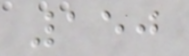150
